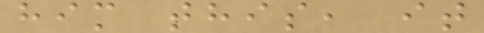him this, it
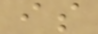is
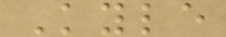Kyle
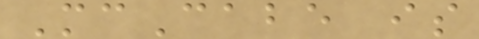McCabe is
